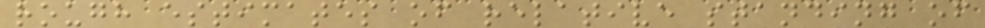rough estimates of relative standing of
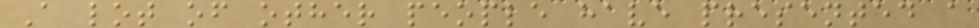A lot of other people have presented a
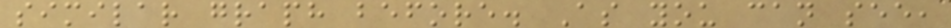similar graph before. As you can see,
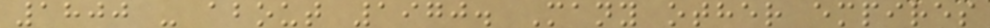1800 - about 1970. Many other empires
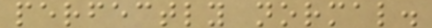perfectly normal.
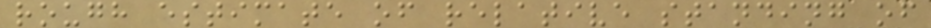rough estimate of relative standing of
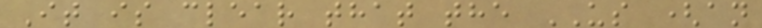It is clear that the US (an
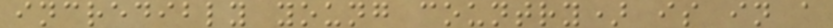incredibly young country) is in a
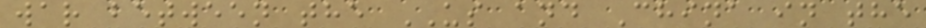war between the US and China in the
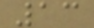13
